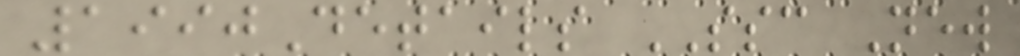1990Details SSC New
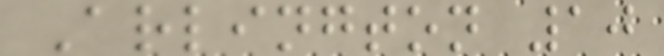Arlington 10
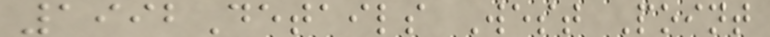1992Details West Point
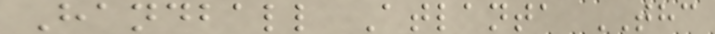Handball Atlanta THC
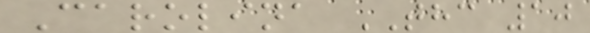Carolina THC 10
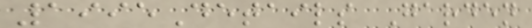1995Details Garden
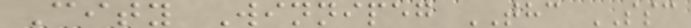City Winnipeg THC SSC
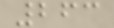263
